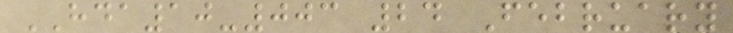HDA10-003 24 February
